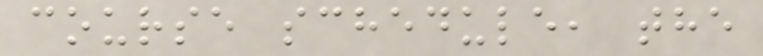course schedule, the
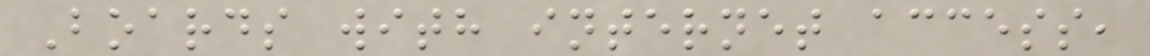Boards with internet access,
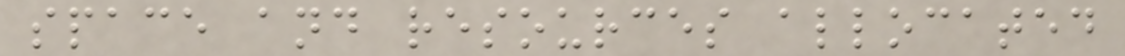space and resources allocated
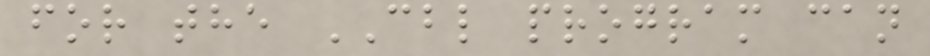for the CBL program can
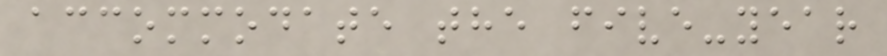accommodate the five-year
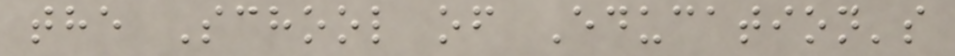the School of Education's
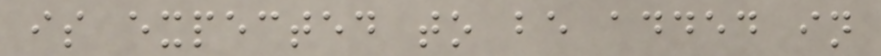is expected to be added in
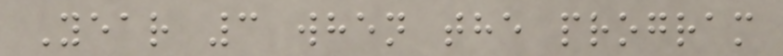Year 3 when the program
